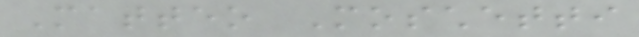Matteo Moschetti
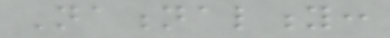Nationality:
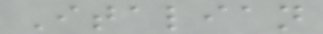Italian
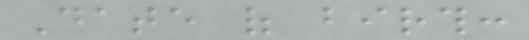Date of birth:
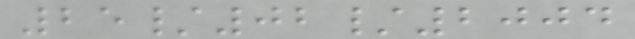25/02/2004
